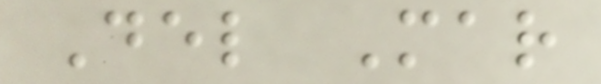Del Mar
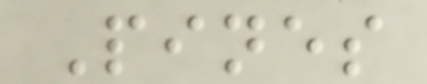Pines
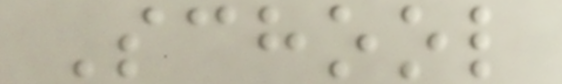School
